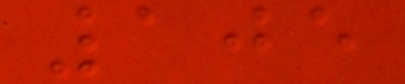105
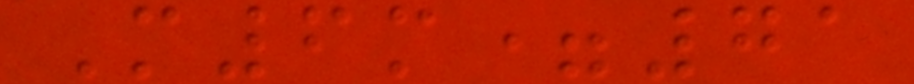M6m=71
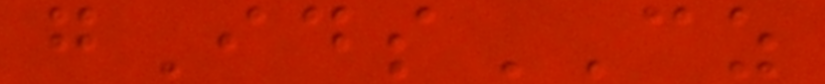gIdsCZ
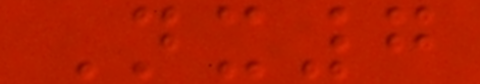Nx7
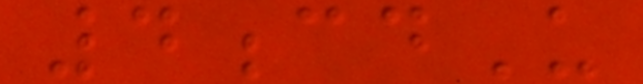4cdU
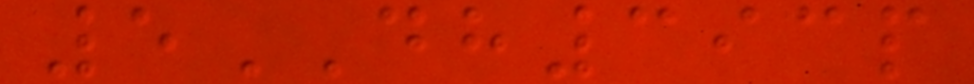5DH393p
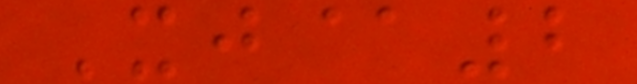Xj@2
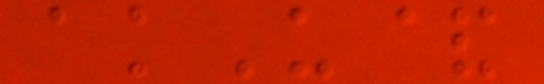akU&
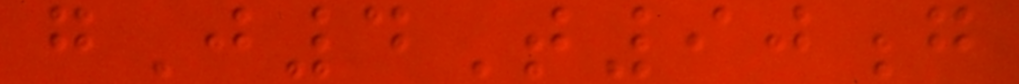gJ4T90g
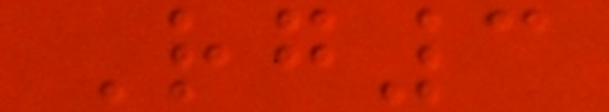Rg3
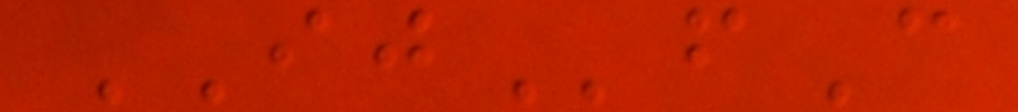IJfC
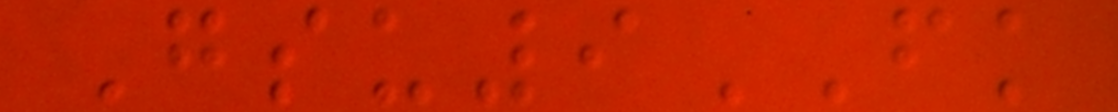Gsu9FK
